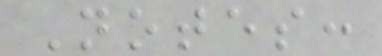Notes:
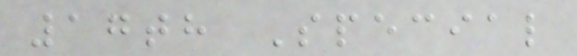17th Special
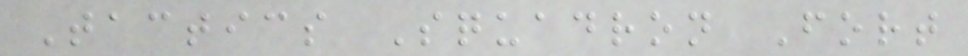Tactics Squadron Fort
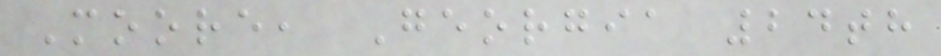Moore, Georgia 24th
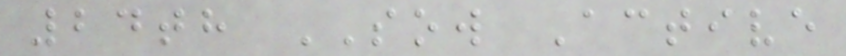24th SOW Active
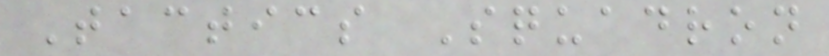Tactics Squadron
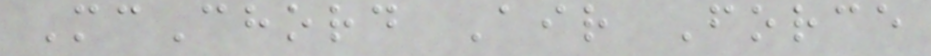McChord Air Force
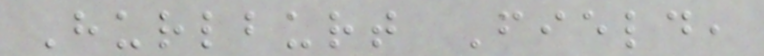Hurlburt Field,
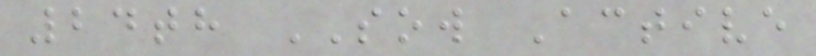24th SOW Active
